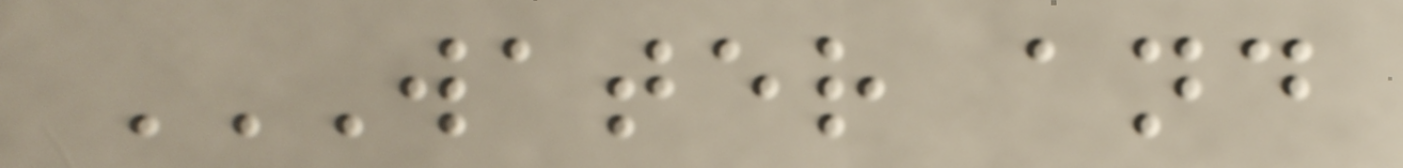WATER AND
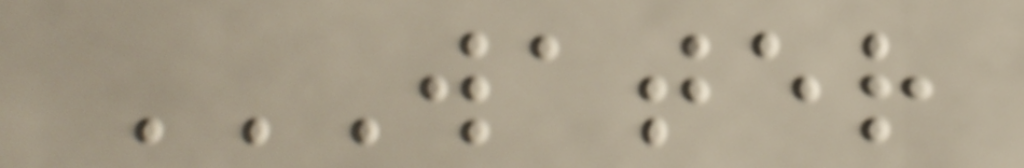WATER
